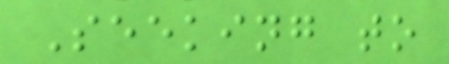Seeking to
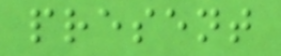present
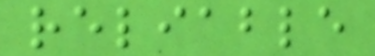reliable
